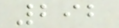292
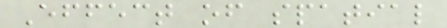Effect of spatial
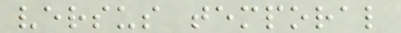versus temporal
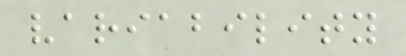variability
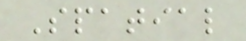Spatial
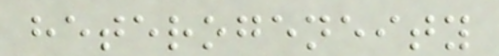heterogeneity
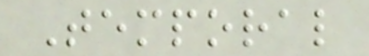Temporal
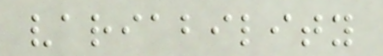variability
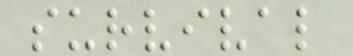survival
